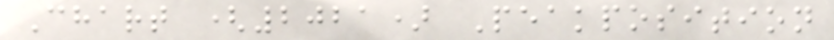Chart (2021) Peakposition
